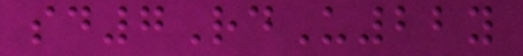sd7RdU22y
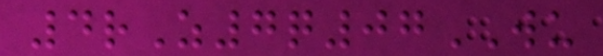4rZ7q07WU
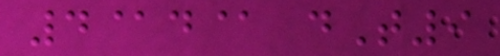4@d@ dT9
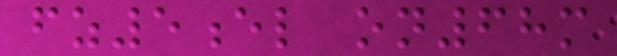fz5el on68m
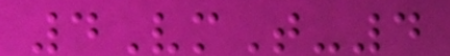4VmT-4
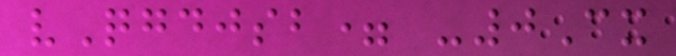vQgdjsb= -0Cx
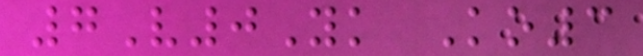7V0Yk Ko3
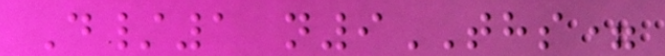D/1 n9THS=
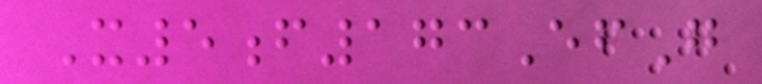X5f173EfG
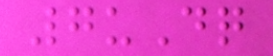7uDq
